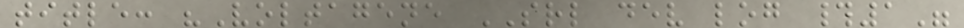title: "Voltagene SRL dev log #1"
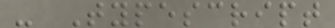- Typescript
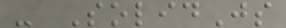- SolidJs
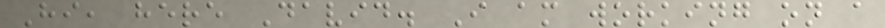Hi, here David. I am working on a
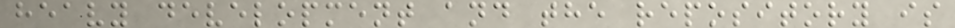heavy development and the repository is
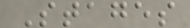Stages
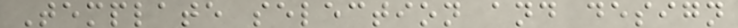Template selection and design
